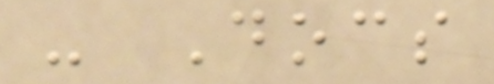- Docs
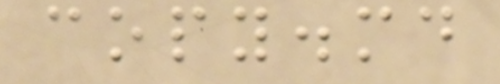copy.md
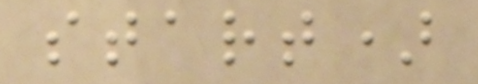start)
